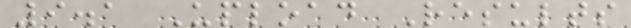9.1 Upload Results
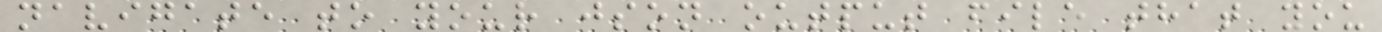navigate to your json output file that you
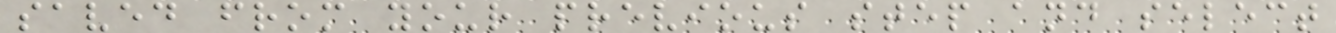saved from your previous step and select
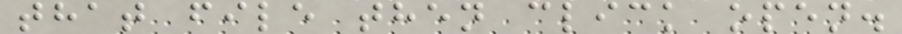that file then click open.
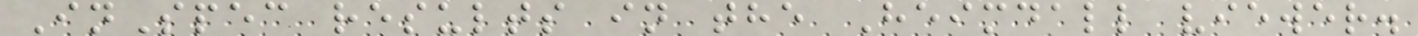InSpec results in the Heimdall viewer.
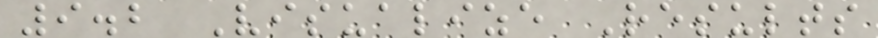9.2 Visualize Results
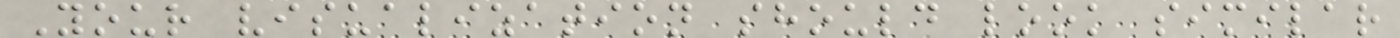Your visualization should look similar
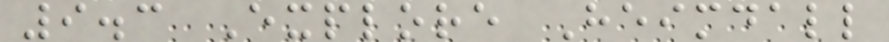9.3 Explore Heimdall
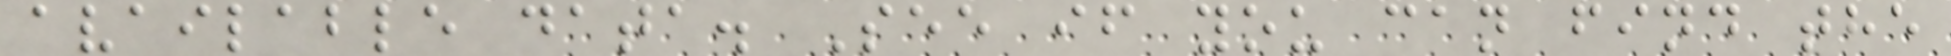available data. See if you can find the
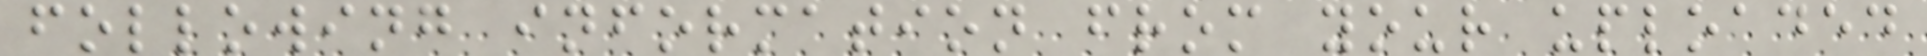following information from your uploaded
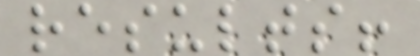results!
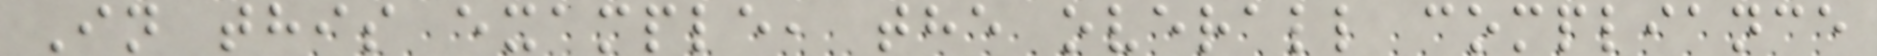In this example, the overall compliance
